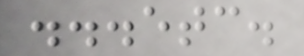...etc.
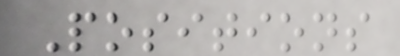Positions
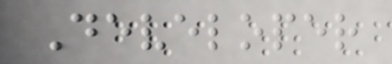Developer
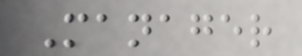Manager
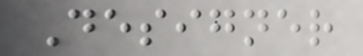Designer
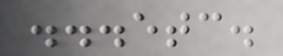...etc.
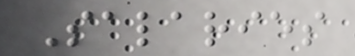Salaries
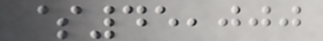$45,000
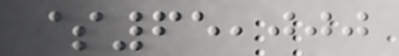$65,000
